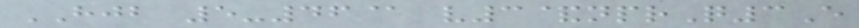HJB 5-46@ v3&nprQ3E
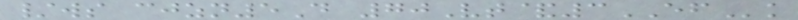/ws cjzn5D 70Vt&3EFk
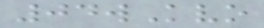04wKvo
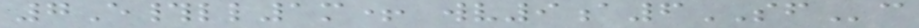7E#ll1m+ wv9a6SFc
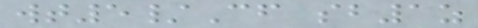wt5/Cf sb1z
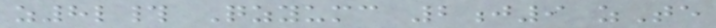z8l# Qzyumc 2j9 zTe
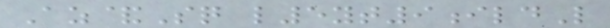Az&Sq l5yt9ildL
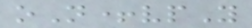oN+vpY
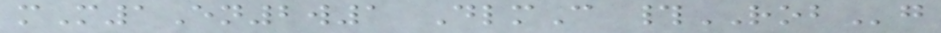mM1En2w1 DlmC #ROBg
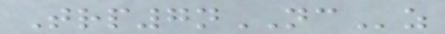Trp7nNCz
